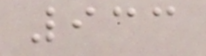933
